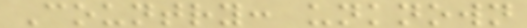Country: unknown
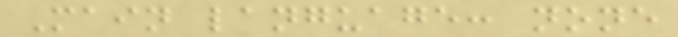Main language: none
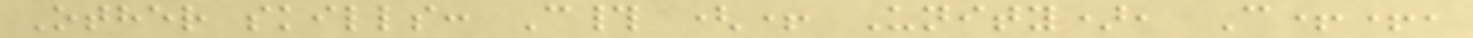Other skills: C# (+ Unity), C++,
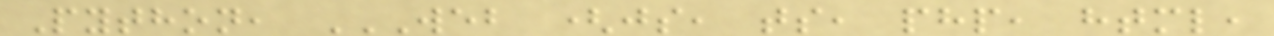Python, WEB (JS, TS, PHP, HTML,
